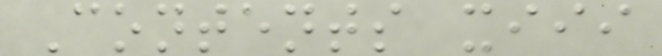Contents xiii
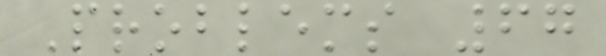Problems 67
